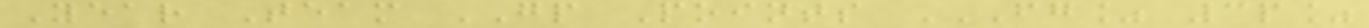Year Team GP Points FG% 3P%
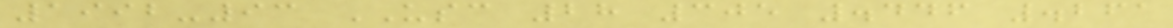1992-93 USC 28 305 .446 .261
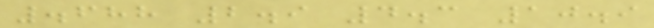.688 2.9 4.3 10.9
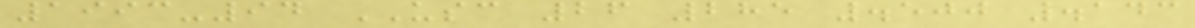1993-94 USC 26 285 .500 .143
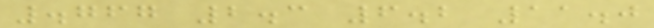.767 2.3 6.2 11.0
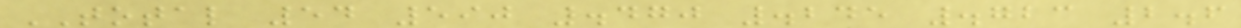TOTAL 54 590 .470 .245 .723 2.6
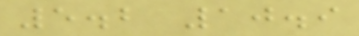5.2 10.9
